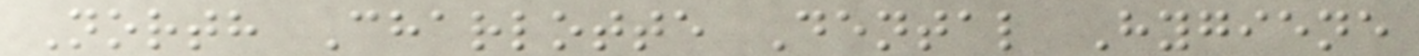North Charlotte Dental Hygiene
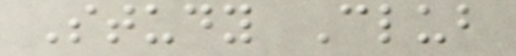Study Club
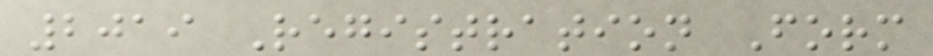2019 Registration Form
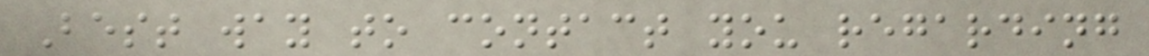Best way to contact you regarding
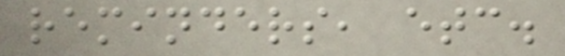reminders, etc.
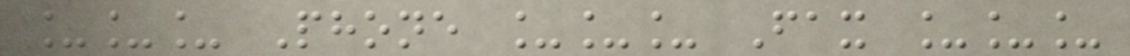___ Phone ___ Fax ___
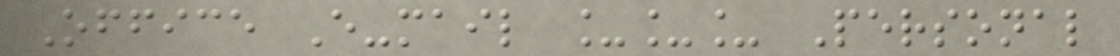Office E-mail ___ Personal
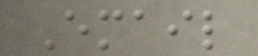Email
